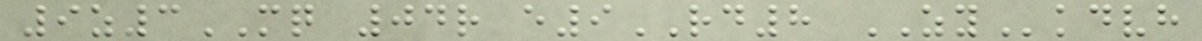9z3MQ 04r e9RD8 ZYkdvh
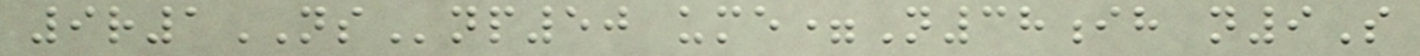9r1NSnp50 ume=N38ih n9S
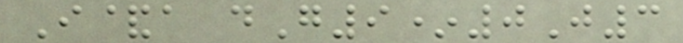I&a dG9*0J3
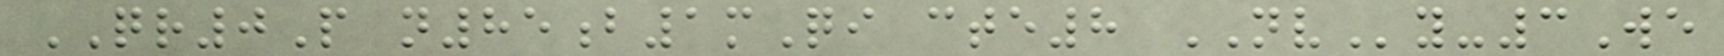QR0P n85b1mQi cte8 NVy-3We
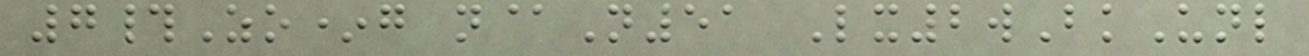7#Zo*g n@N51 Lx2wBkUnl
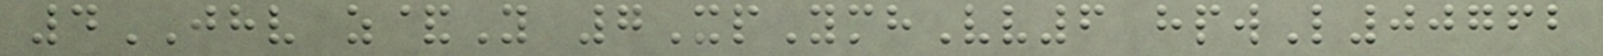4JHV z&Y 7XpYmhVv6 hpwL00762
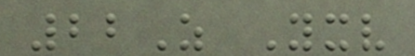22Z Yxv
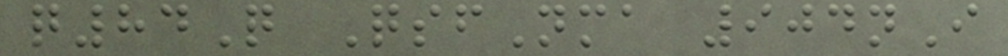q84Q QsfNma 904nI
